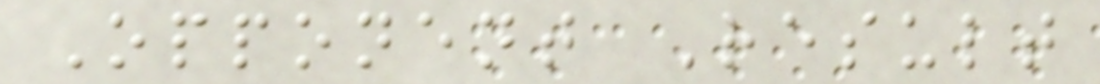Opponent Result
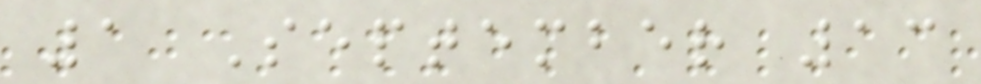1 September 13
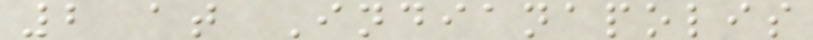2 at Indianapolis
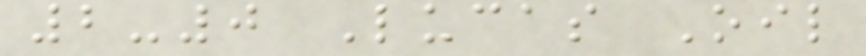2-0 Lucas Oil
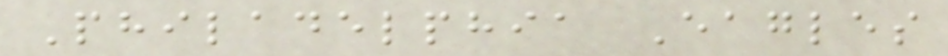Philadelphia Eagles
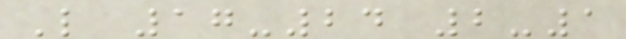L 17-24 2-1
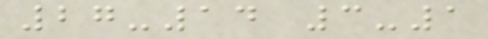27-14 3-1
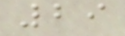29
